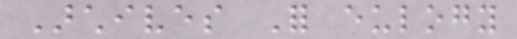Archives For eulogy
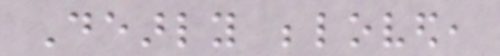Dearly beloved,
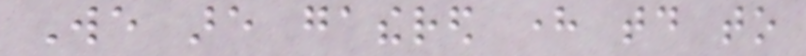We are gathered here today to
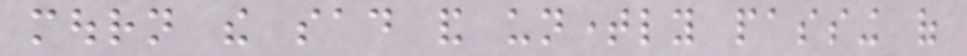mourn the sad and untimely passing of
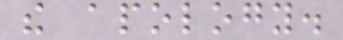the apology.
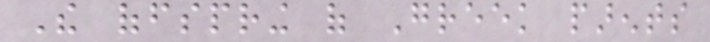The offspring of Greek parents
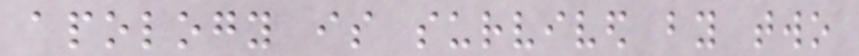apology is survived by two
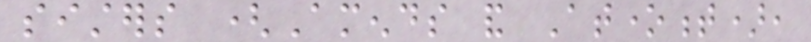sisters (Amends and Atonement),
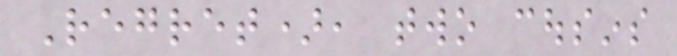Regret), two cousins
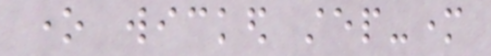one wicked step-mother
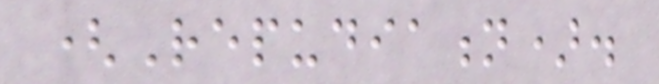(Repudiation).
